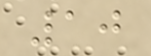10
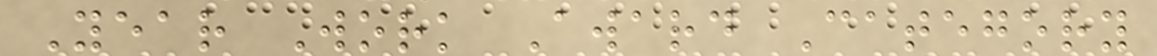Year Work Award Category
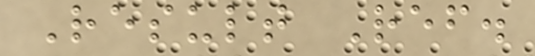Result Ref.
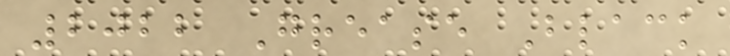2022 Grease Black
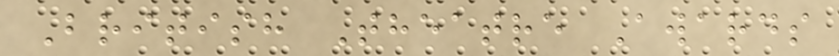British Theatre Awards
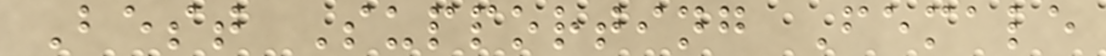Best Supporting Female
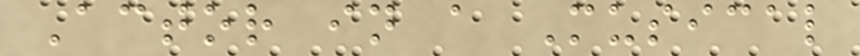Actor in a Musical
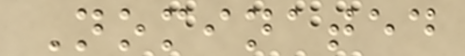Nominated
